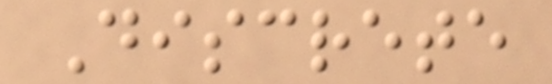Discrete
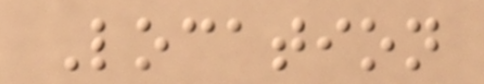Location
